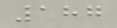187
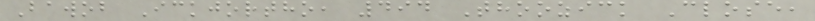Bawob Ickjortho, 494 Thoozick Close,
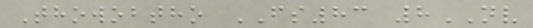Thowobtho FS83 8NV
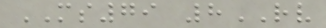MS79 8RV
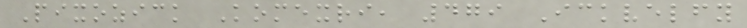Pixozick Komexri, 479 Ickvelfy
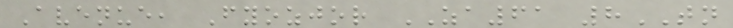Avenue, Fyozjor ZA61 8TN
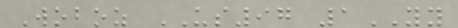Woboz US97 1YY
